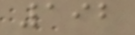192
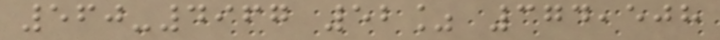560-4967 52% 374,508
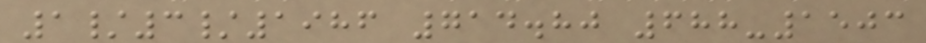1/3/1986 714.80 688-1503
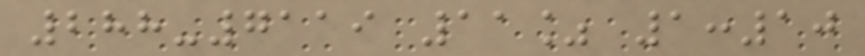288-7119 11% 1:10
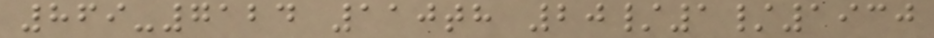869-7124 110th 20/1/1930
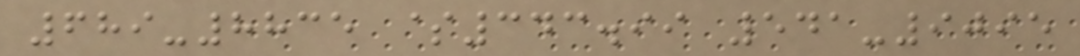689-8835 $343.99 541-9095
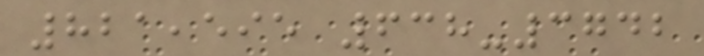821,595 638-3742
